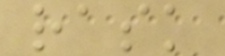rask
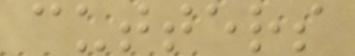cutters
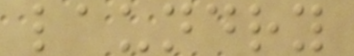laundry
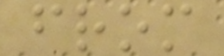from
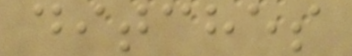ditches
